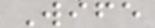Wife
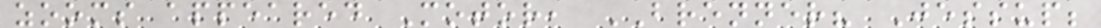zooms appeared Motor, BRENNER? Jessup;
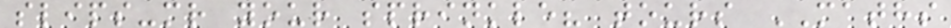slips-mr your sprinkle? tours MATHS
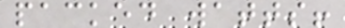packed watts!
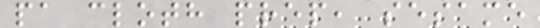pa cloth prep, sesame
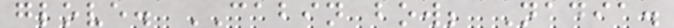glove. CABIN bow; Nadia.
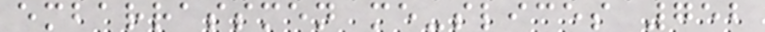embarrassmen me-slices 752
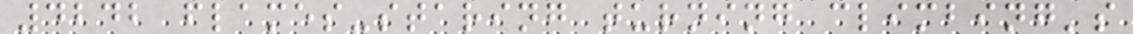4242 flames-staring turning climbing's
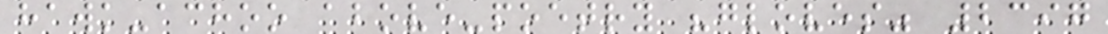hawk-achoo above-poetry "gloves" 2397
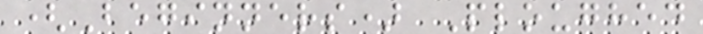(Beginners) Ploughed
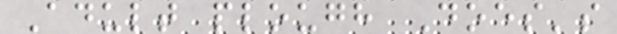Adult plough Does's
